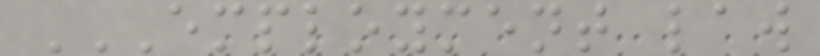EMPLOYMENT LAW
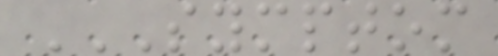SYMPTOM
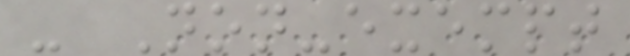- Non-exempt
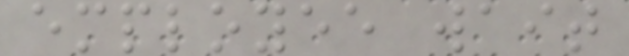employee wait
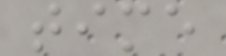time
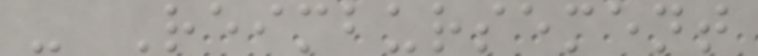- Reimbursement
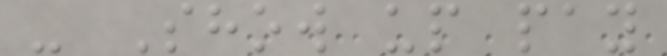- Show up pay
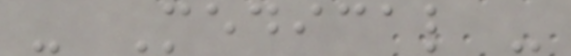- Medical -
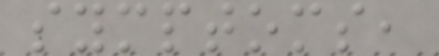symptoms,
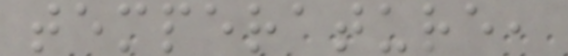temperature,
